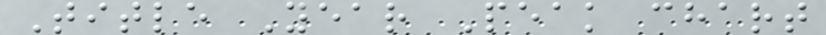Title Year Peak chart
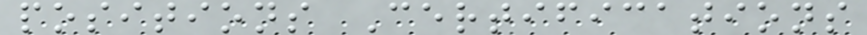positions Certifications
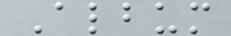Album
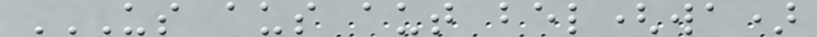US AUS AUT BEL(WA)
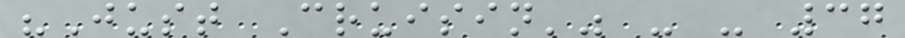"Just Cruisin'" - - 37
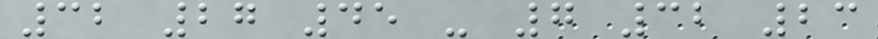32 27 45 - 7 32 23
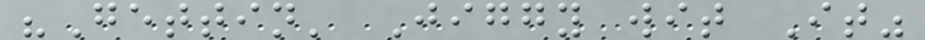"Gettin' Jiggy wit It"
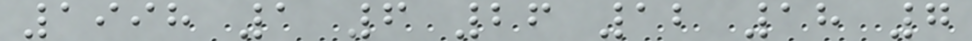1998 1 6 26 12 18 7
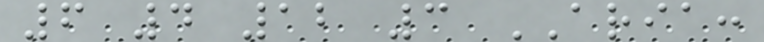6 4 12 3 ARIA:
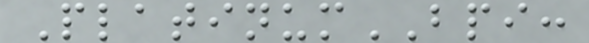PlatinumBPI:
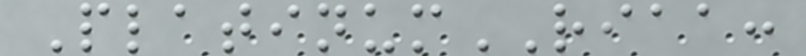PlatinumRIAA:
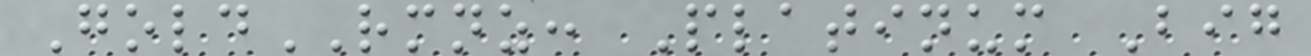GoldRMNZ: Platinum Big
